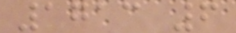1713 6
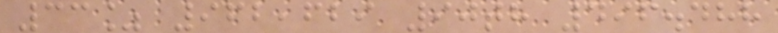33% 962,629 90th 496.488
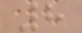8
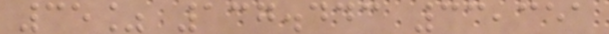35% 137.443 33,351
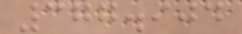377.904
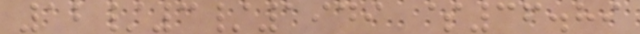12/3/1949 $36.89
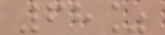68%
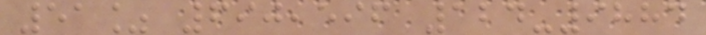51% 690,596 124-9884
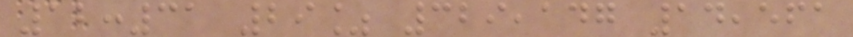12:31 29% 329,147 14,561
